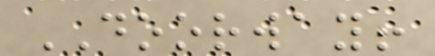DOORWAY!
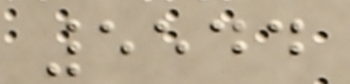5544
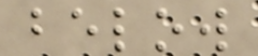below
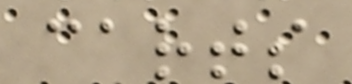carts
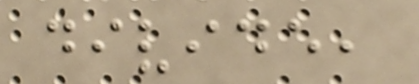divide,
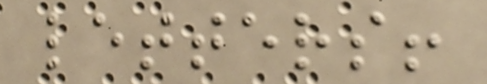letters!
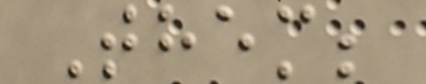Them;
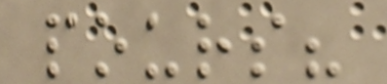pours?
